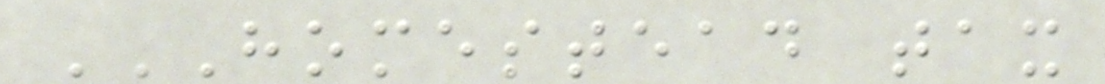HOMESTEAD TAX
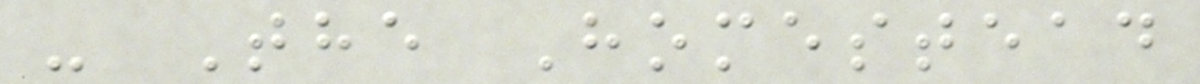- The Homestead
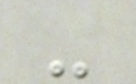-
